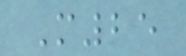M25
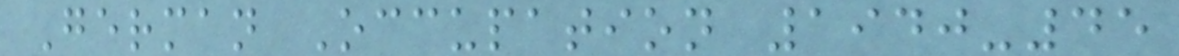German Occupation 1940-45
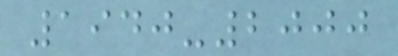1940-2000
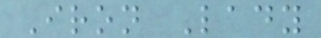Iron Lady
